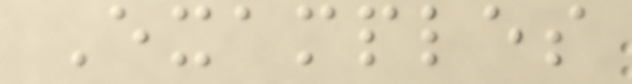Examples
